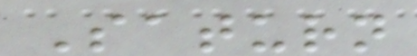Saturn
